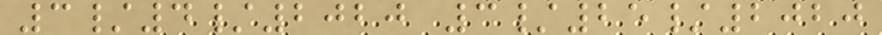3/4/2020 3/25/2020
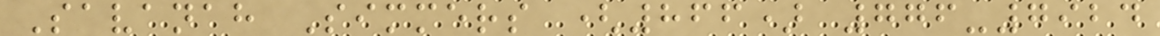Savanah Simmers (866) 776-7924
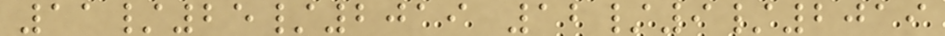11/25/2019 12/9/2019
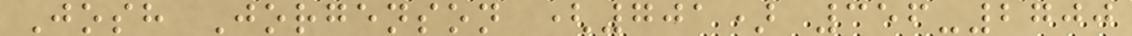Josh Jorgenson (701) 356-2700
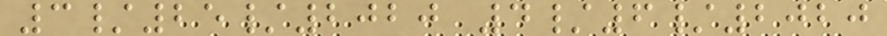3/25/2020 4/6/2020
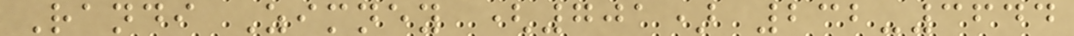Randi Zimney (701) 232-3644
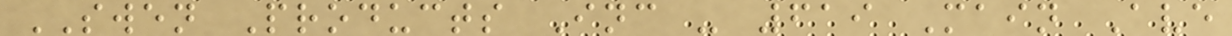SWEN Products Inc - 619 Main Ave
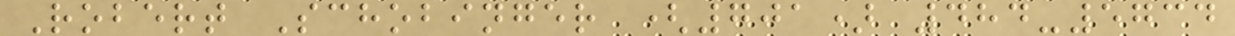Robert Schobinger (701) 484-5734
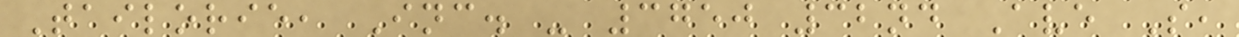Tailorie, Inc. - 3750 32nd Ave S,
